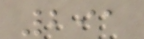291
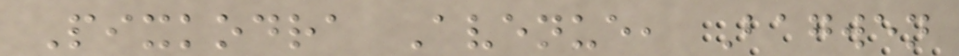Pixkodra Avenue, Bagwen
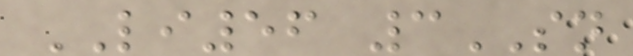LI56 3SN
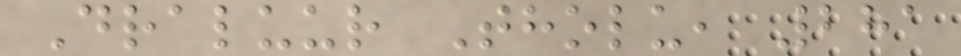Draluur Tholu, 281
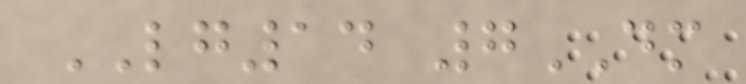LG14 7DM
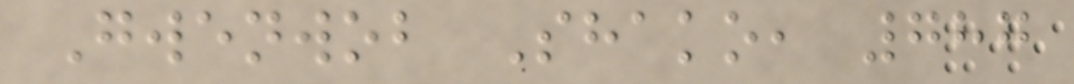Gwenwob Shako, 787
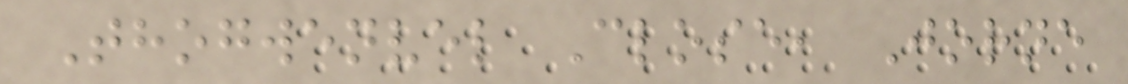Thogwenvel Close, Jorne
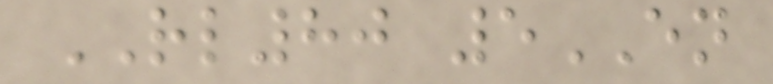RL80 5EN
